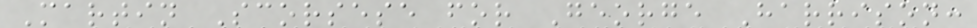Martin Scorsese for George Harrison:
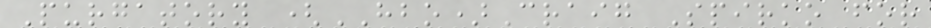Purgatory (HBO)Craig Spirko for
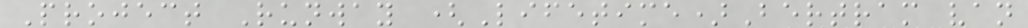Project Runway (Lifetime)Bertram van
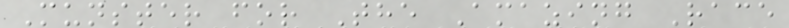Munster for The Amazing Race
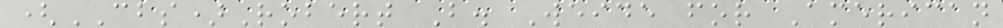(CBS)Robert B. Weide for American
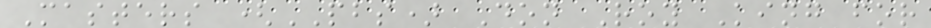Masters (PBS) Don Roy King for
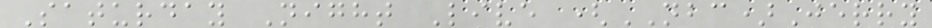Saturday Night Live (NBC)Jerry
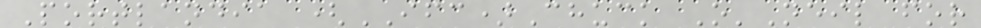Portlandia (IFC)Chuck O'Neil for
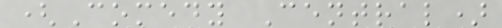(Comedy Central)
